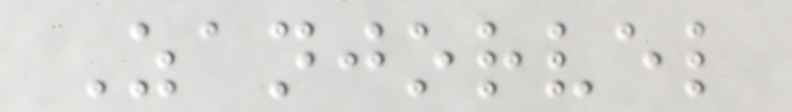Zanjorvel
